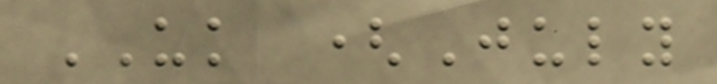UK (July
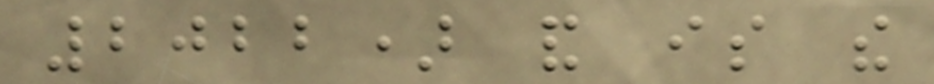2022) and is the
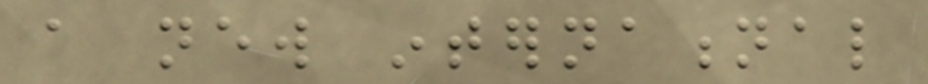a new international
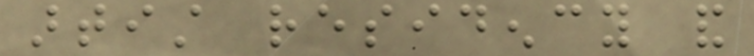artist residency and
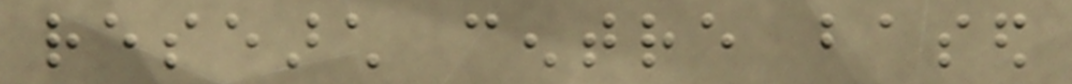research centre based
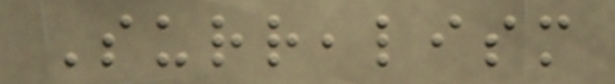Surrealism
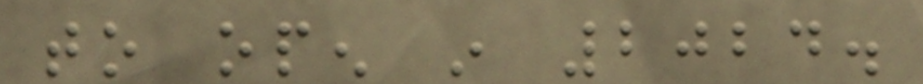to open in 2024.
